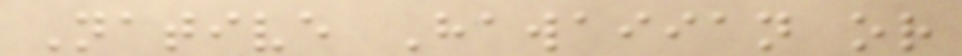Native Hawaiian or
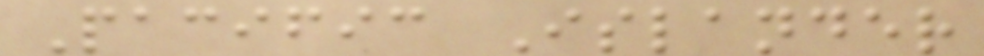Pacific Islander
